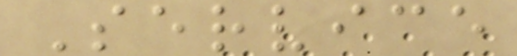Service
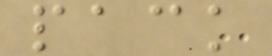pack
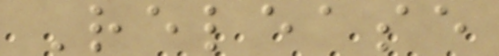Release
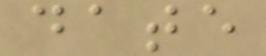date
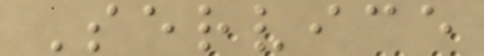Service
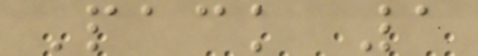Pack 1
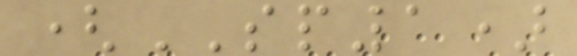(SP1)
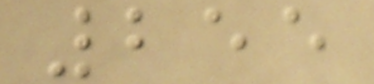255
